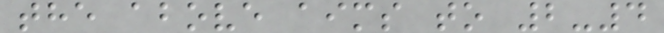the above aims to 2-4
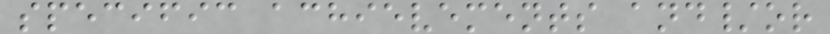specific achievements and/or
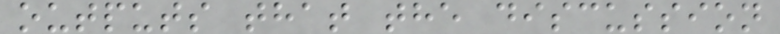outputs that the discussion
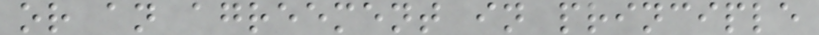or an agreement in principle
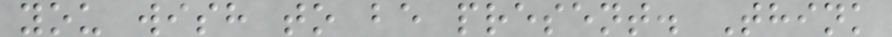you wish to be present. Think
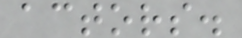actors.
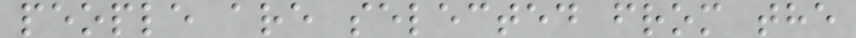people are selected from the
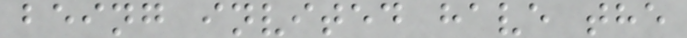being invited have the
